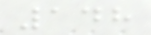148
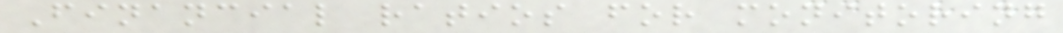Financial ratios for monitoring
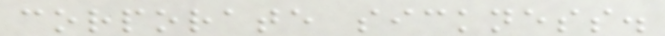corporate sickness.
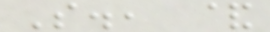S., &
